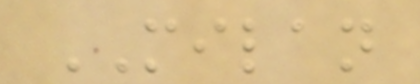MILAN
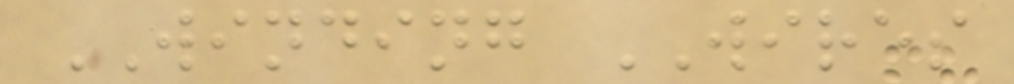WINDING WIRES
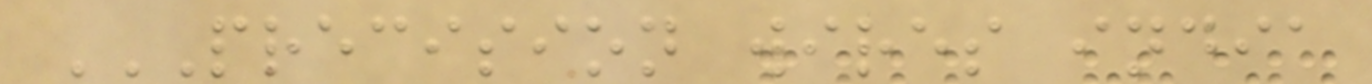PRECISION WIRES INDIA
